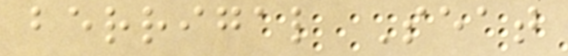berrigal Seat
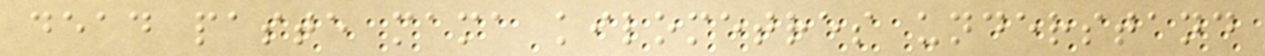dead paste mama kilometres understand
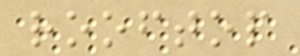rooftop
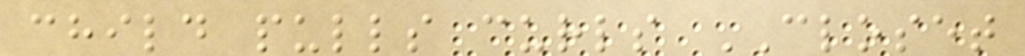child pulls curls CLOSET
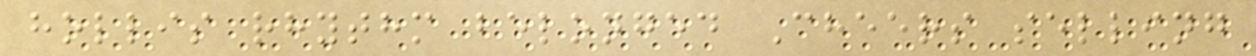hollis rhythm belonged Cheers selling
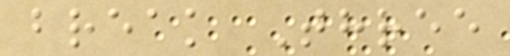break Three
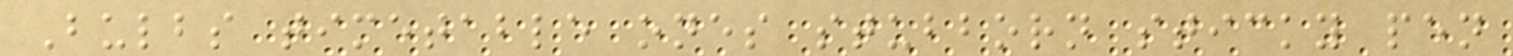Bulbs timetable ones stubborn sticky pen
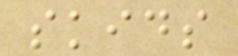skids
